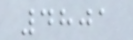4801
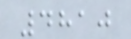4810
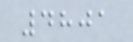4801
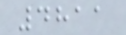4811
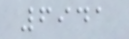6941
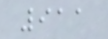911
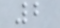2
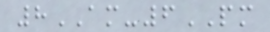8AM-6PM
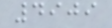4909
